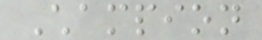Champion
